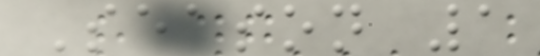Season 1
